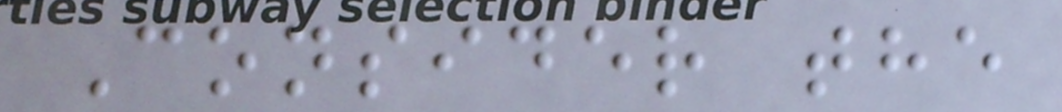Consider the
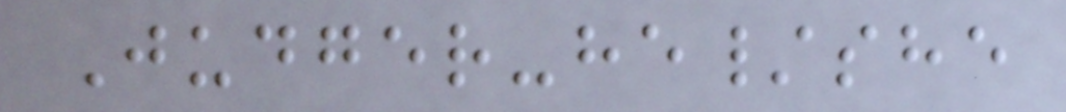Judger-he/she
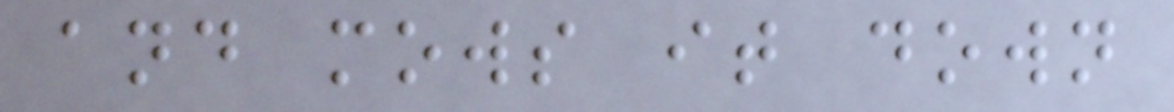and mows it down
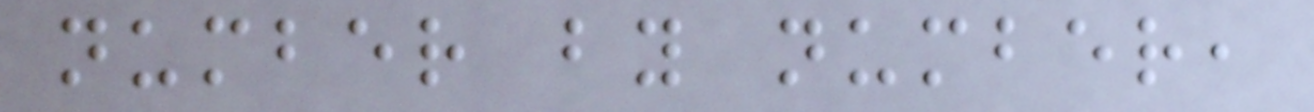number by number,
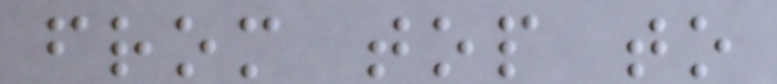from top to
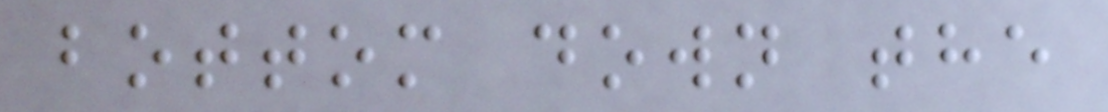bottom down the
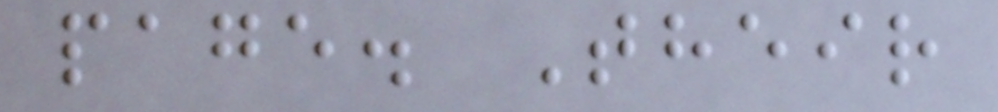page. Their
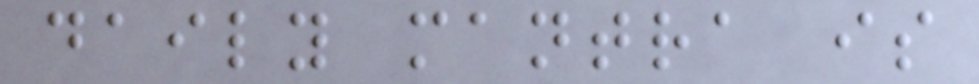daily mantra is
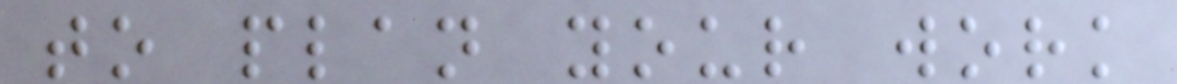to plan your work
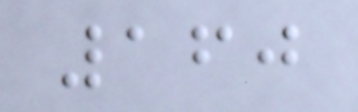160
